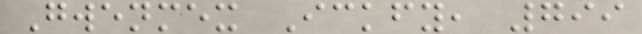Gwenmex Ickfy, 799
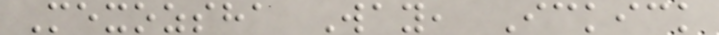Mexozsha Way, Ickick
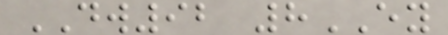DW92 8EY
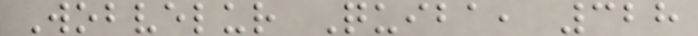Wobvelur Quiba, 328
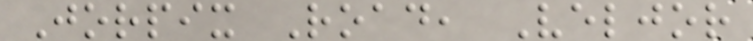Jorpix Road, Veljor
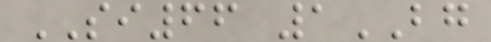SI66 1BG
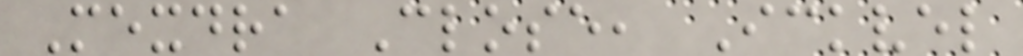Mexdra Close, Ickvel
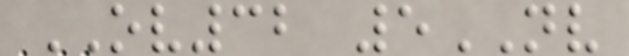OV32 5NV
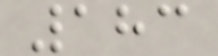183
